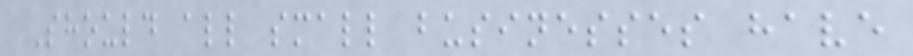Should all small businesses have
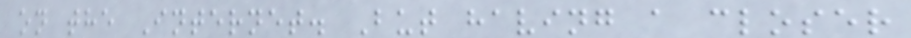on the Internet. But having a closer
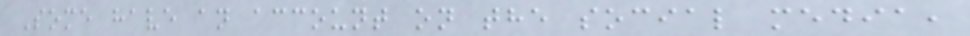Some have an account on the social media,
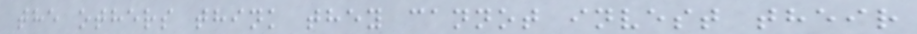the others think they cannot invest their
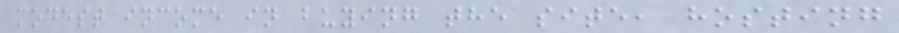modest income in buying the site, hosting
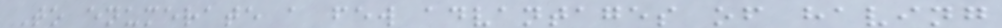To enumerate a few advantages of having
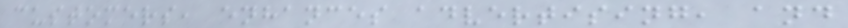customers, enhances advertising, and
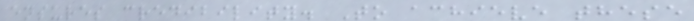ensures credibility. To achieve these
